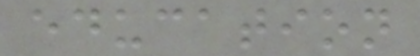education
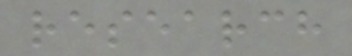research
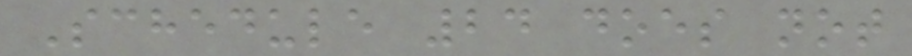Schedule 24 does not
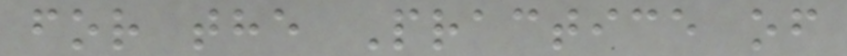for the Practice of
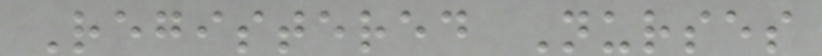Registered Nurses
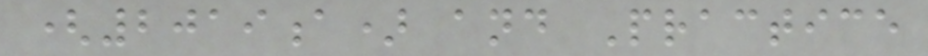(2019a) and Practice
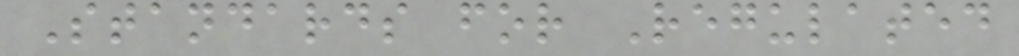Standards for Regulated
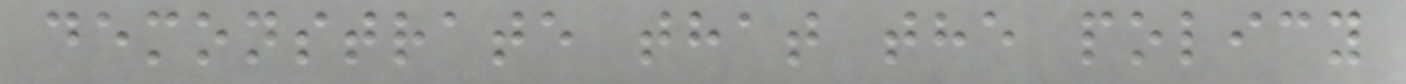demonstrate that the policy
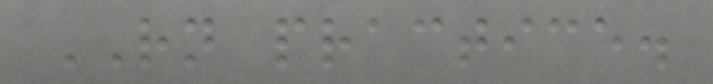RN practice.
